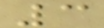3
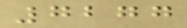7277
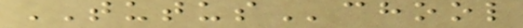TUTUSchool
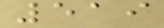519
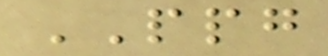PPG
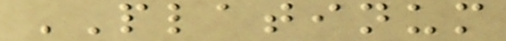PLATINUM
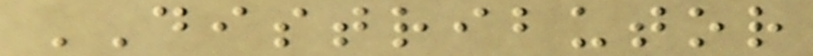DISTRIBUTOR
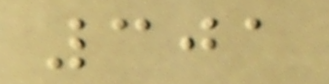301
